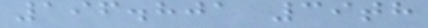196.801 39th
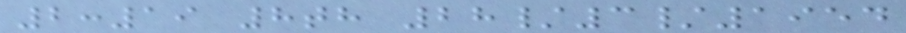2:19 8th 28/3/1954
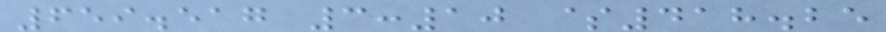659.517 3:10 $418.25
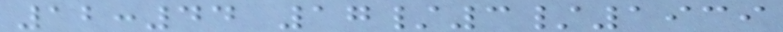12:44 17/3/1939
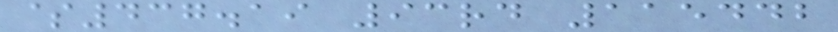$437.19 93rd 115442
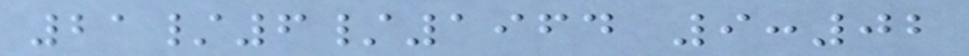21/6/1964 9:02
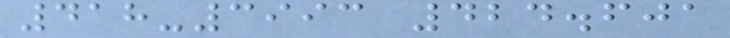418-3993 424.601
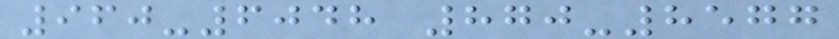960-6048 870-8577
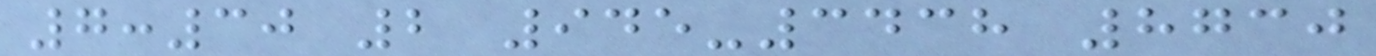7:30 2 945-3438 8730
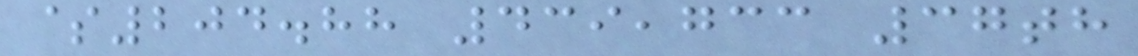$204.88 439,733 37th
